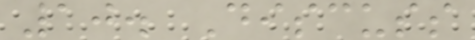10. Discuss
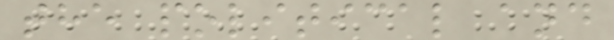the political and
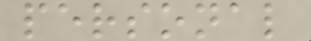personal
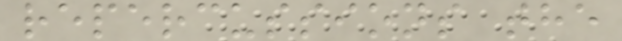repercussions the
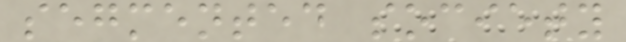segmented society
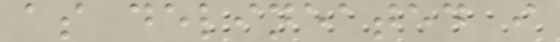as delineated i
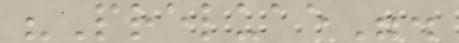"Preluae".
